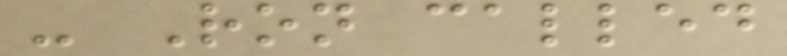- Ron called
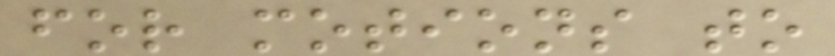for motions to
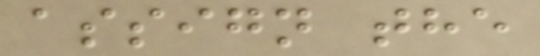assign the
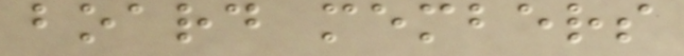board members
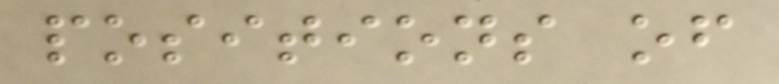positions of
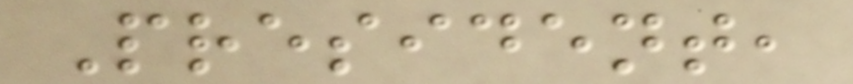President,
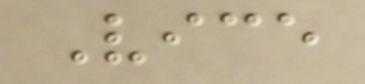Vice
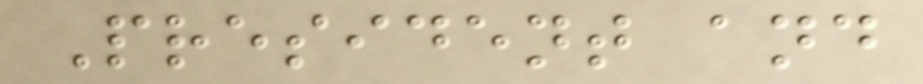President and
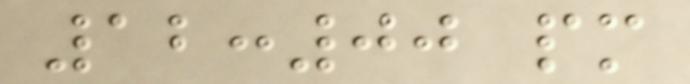12:00 pm
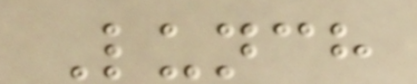Lunch
